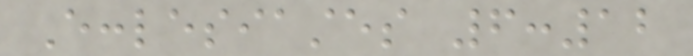Ecclesiastes 6:12
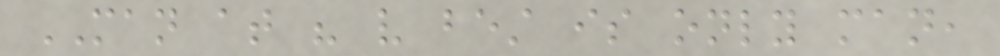MAN at his very best is only man,
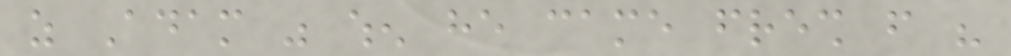as Adam was when he came fresh from his
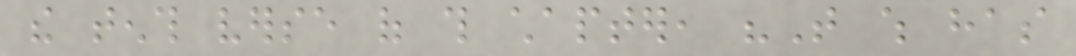the tenth verse of this chapter, "That which has
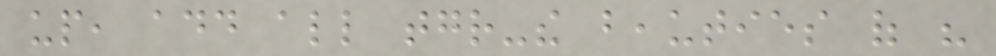up, add all together-the beauties of his
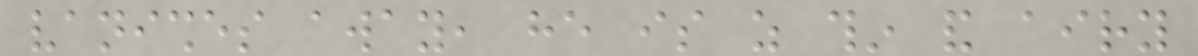vanishes away, he is as thin and airy
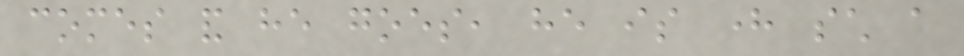comes and he goes, he is here such a
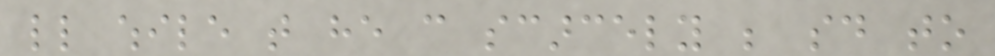little while that he can scarcely be said to
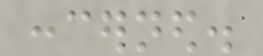concerned.
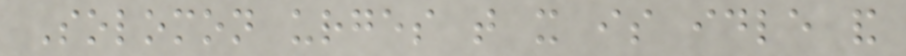Solomon urges that it is idle and
